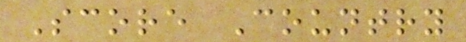Score Country
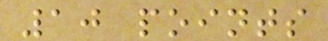10 points
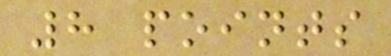8 points
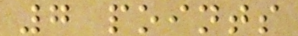7 points
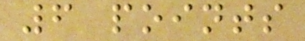6 points
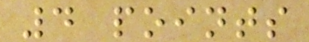4 points
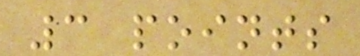3 points
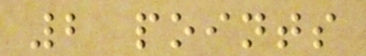2 points
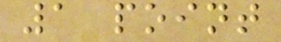1 point
